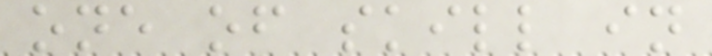one of skill in
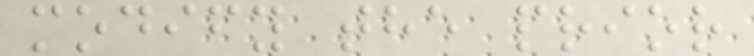modify the prior
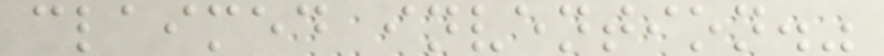claimed invention."
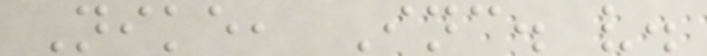Nike, Inc. v.
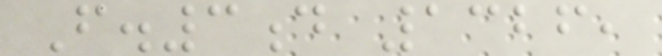F.3d 1326,
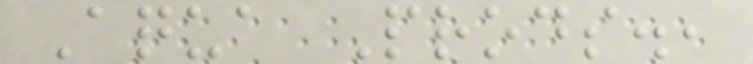Aqua Prods.,
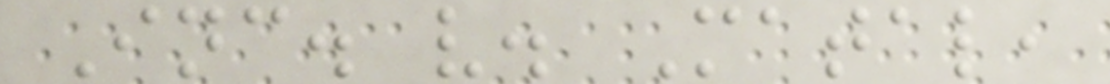Inc. v. Matal,
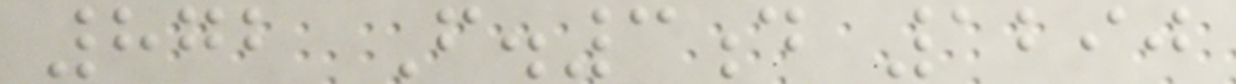872 F.3d 1290
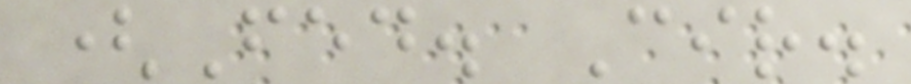(Fed. Cir.
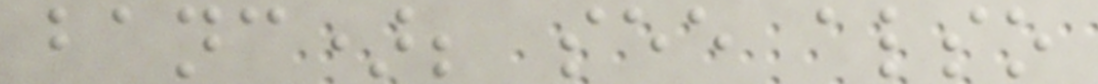banc); see also
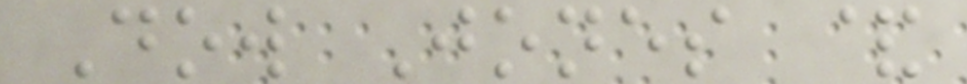Dow Jones &
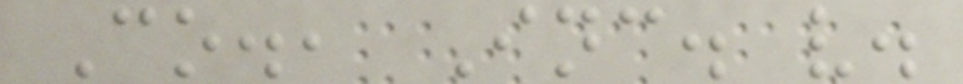Co., Inc. v.
